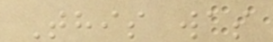This was
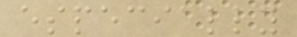especially
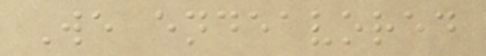We endeavored
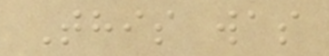This was
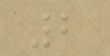2
